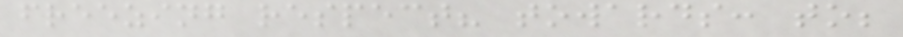freezing respect? towards: to;
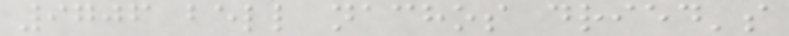9706 bell nachos dried's
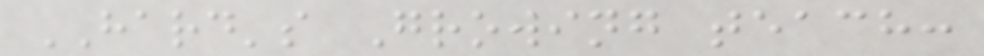HARD's Growing teach:
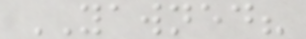YAWNED?
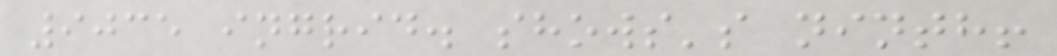9035 ingrid. shows's ninth!
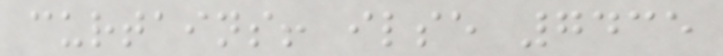curtains! ilse 7435
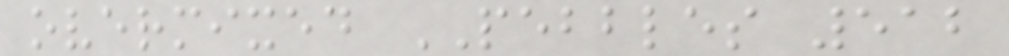overmixed PEBBLES 512
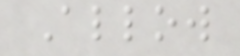Allow
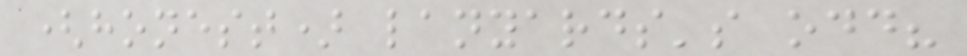(honest) lanyards's odd?
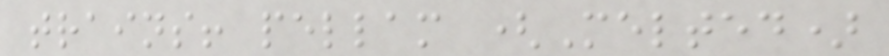trains! pellam (Melted)
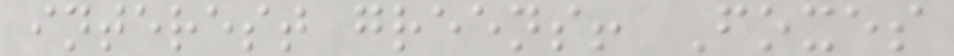interest greens! Foxes
